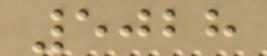5028
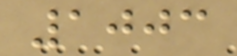1003
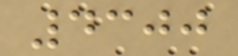4300
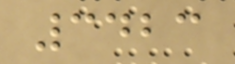3423
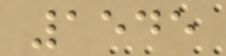1545
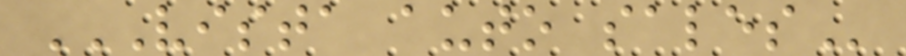VISTA AUTO SALES
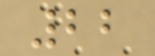22
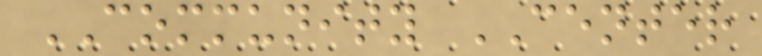COMMUNITY CENTER
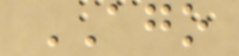AGO
